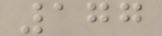177
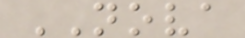NOVA
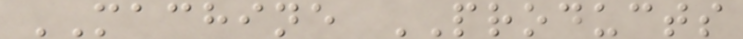MACHINE PRODUCTS
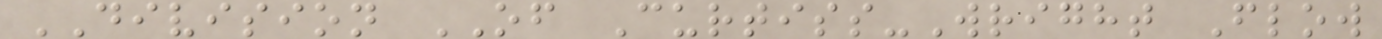DIVISION OF Curtiss-Wright Flow
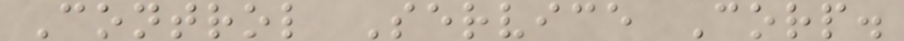Control Service Corp.
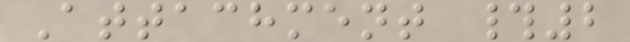Attachment #2
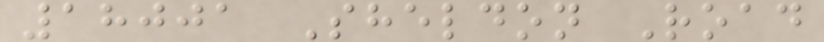18001 Sheldon Road
